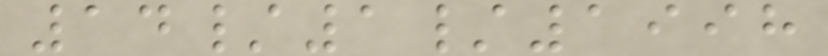14/1/1998
